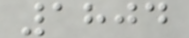1804
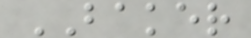BAKER
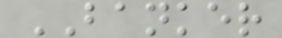BANKER
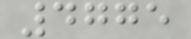4775
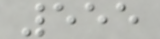555
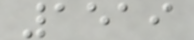1519
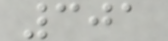301
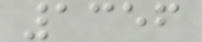1356
